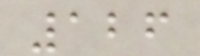126
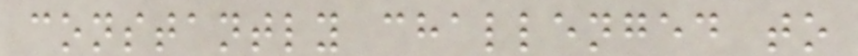constantly challenged to
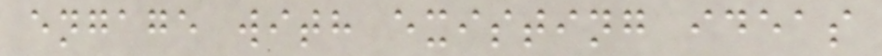engage with existing ideas
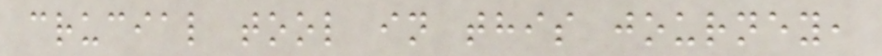crucial tool in this journey,
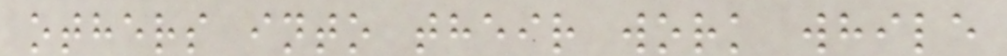others into their work while
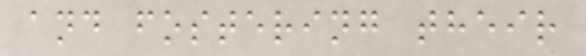and fostering their
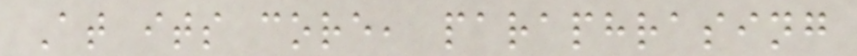At its core, paraphrasing
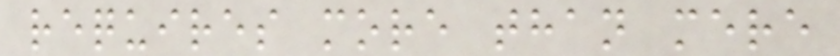requires more than mere
